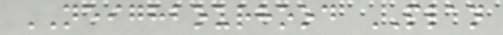NEIGHBOURHOOD PLAN
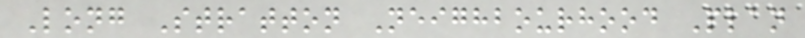Long Stratton Neighbourhood Plan
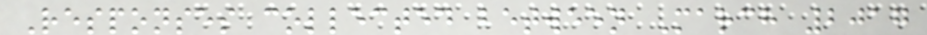Responses collected between March 2017
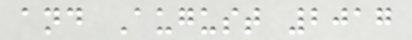and August 2017
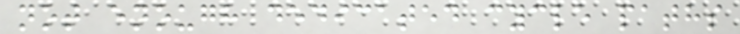not enough dedicated cycle paths
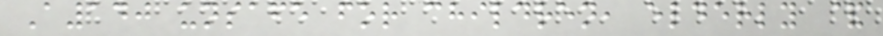A140 unsafe for children, elderly &
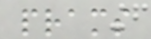prams
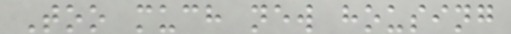Too much new housing
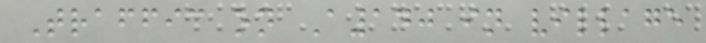Traffic on A140 in village
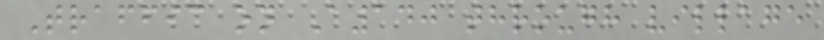Traffic on A140 through village
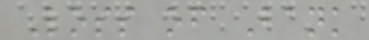Loss of Bank
